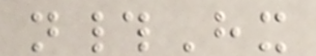n#Hx
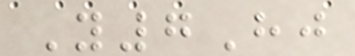Y7Hj
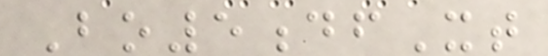Bo5dfXt
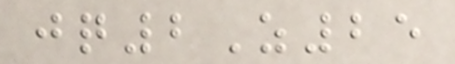jq2Z25
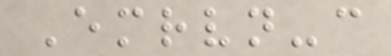Emrvn-c
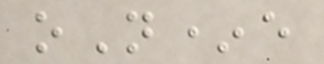oN*e
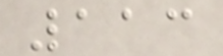113
